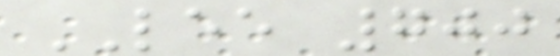LEE 700
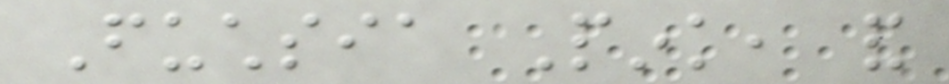Fuchsia Pink, and
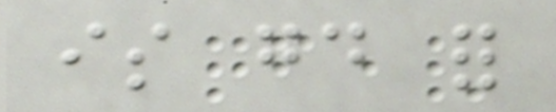is good for
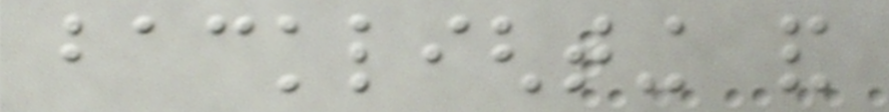backlighting and
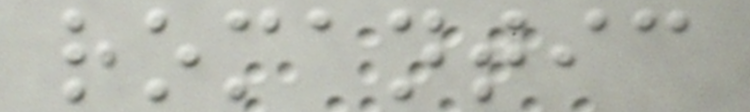romantic
